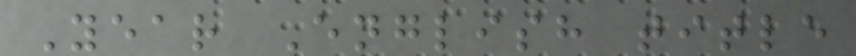Year English title
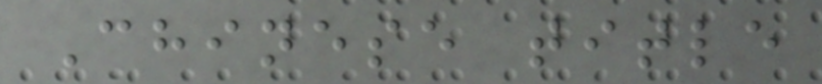Chinese title
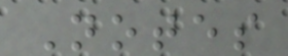Notes
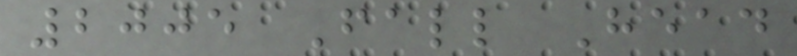2005 Fall Head
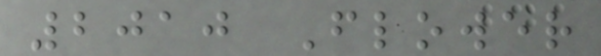2010 Flower
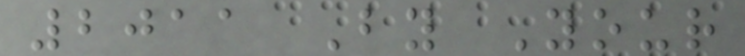2011 By Your
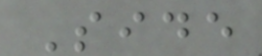Side
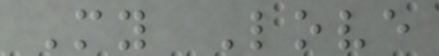My Love
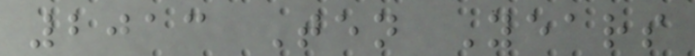2013 Ten Years
